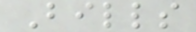Bills
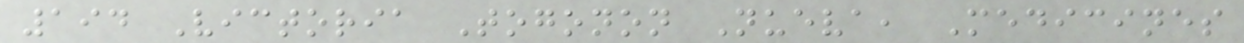194 Victoria Togonon Nueva, Medicines
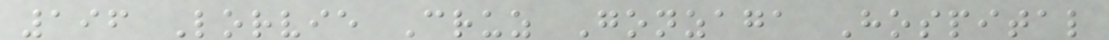196 Lorvie Cruz Gonzaga Hospital
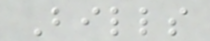Bills
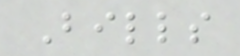Bills
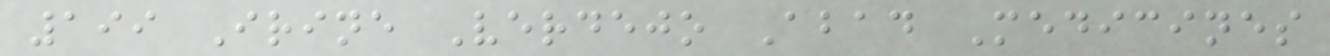199 Irine Verdejo Abad Medicines
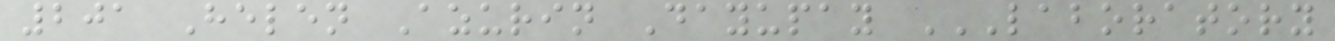201 Helen Azurin Dayupay LABORATORY
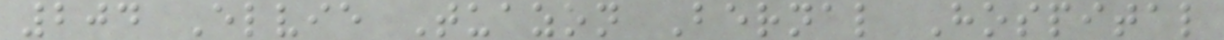204 Elvie Tuazon Bernal Hospital
